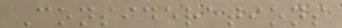Considerations
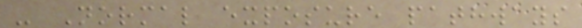- Normal exposure pathways
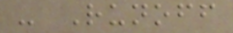- Runoff
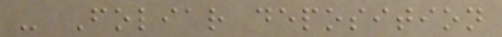- Foliar deposition
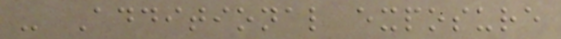- Additional exposure
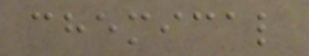chemical
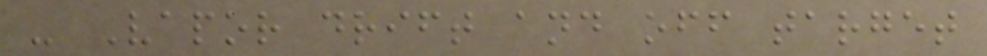- Vapor drift and off target
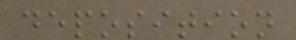deposition
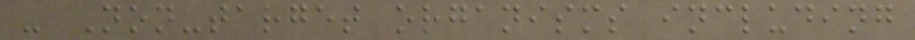- Non-target organisms including
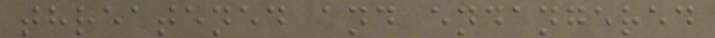threatened and endangered
